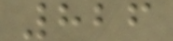826
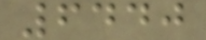6440
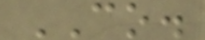CO.
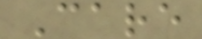Care
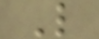L
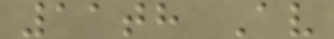11th Av
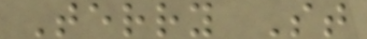Terry St
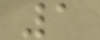1
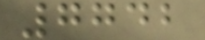7742
